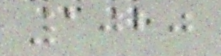1020
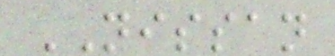NISSAN
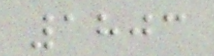1803
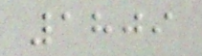1809
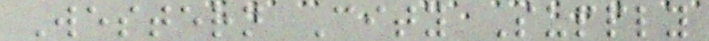Western City Supply
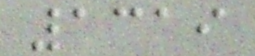1319
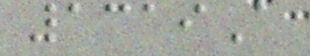1319A
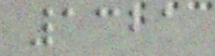1321
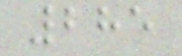285
